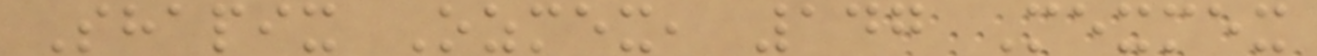Shapix Ozmex, 147 Mexmex
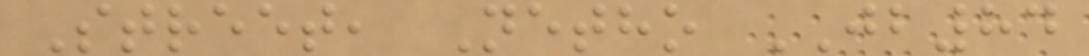Street, Netho JB84
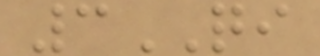3QI
